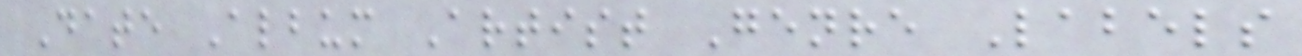Date Album Artist Genre Labels
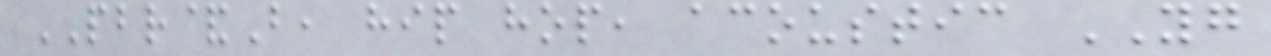PBR&B, hip hop, acoustic YG
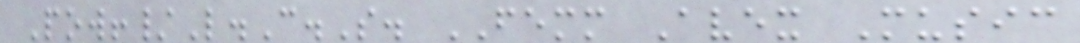Pow!/L.C.S. FEMM Avex Music
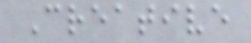Creative
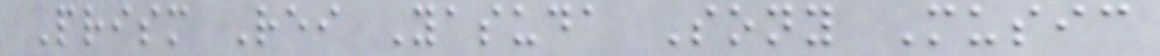Prism Rei Yasuda Sony Music
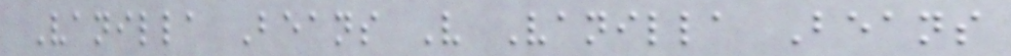Vanilla Beans V Vanilla Beans
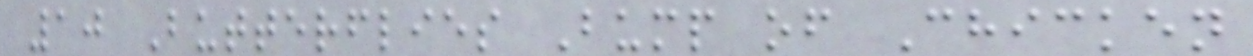10 Butterflies Bump of Chicken
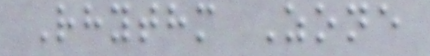Rhythm Zone
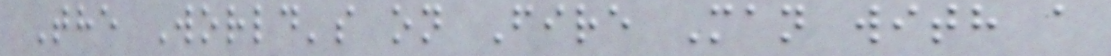The World's on Fire Man with a
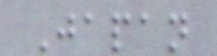Japan
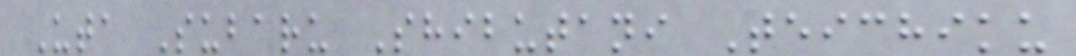Uta Subaru Shibutani Teichiku
